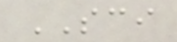SCI
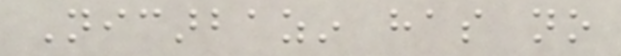Nicarbazin has no
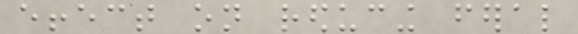effect on reducing feral
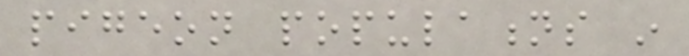pigeon populations in
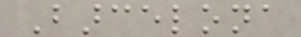Barcelona
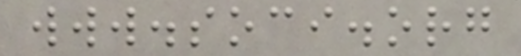www.soci.org
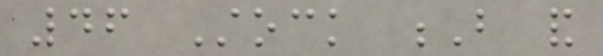46 Stock B and
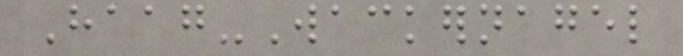Haag-Wackernagel
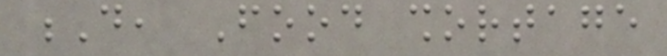D, Food shortage
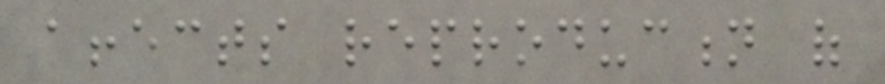affects reproduction of
